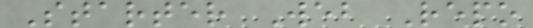Starter Web Repo
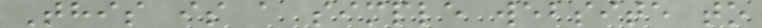This is a simple website to
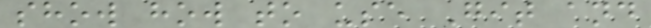show how to use Git and
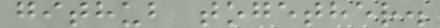github together.
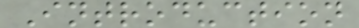Introduction
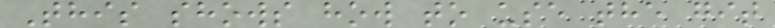This shows how to use the git
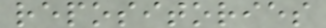repositories
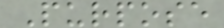Purpose
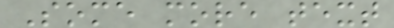Some more text
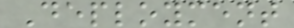Deployment
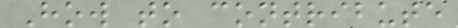How to contribute
